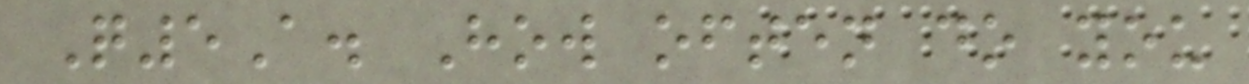Q5A. How often do you
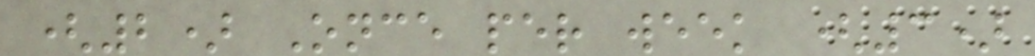(2) Once per week (3)
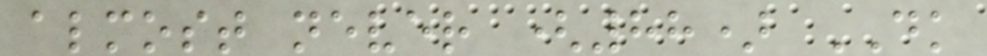almost never (88) DK
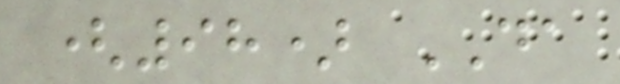(98) DA
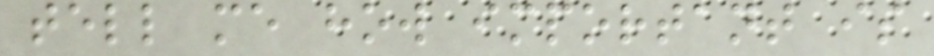tell me how important is
